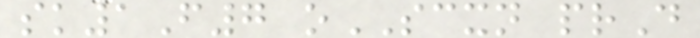sk1F7 oSCXN prD
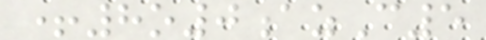+8o0azC5
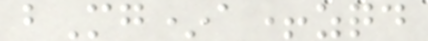bMg*a+zqd
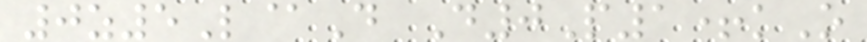0z5L@D D0P1+kO
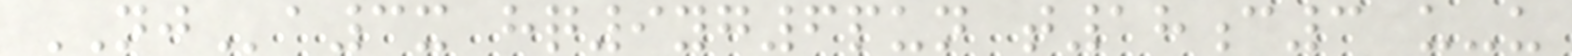NJa3x hq9yg6pun t18c3 u-u
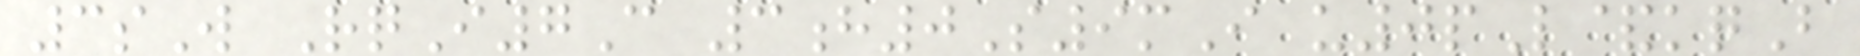3sW RqI7C 3h0S9mI u0pL&kqB
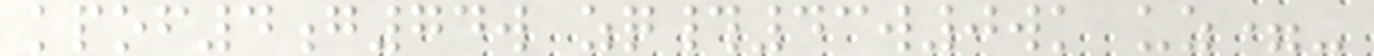kpof4g74w zq#43w0wk uz=-
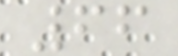66
